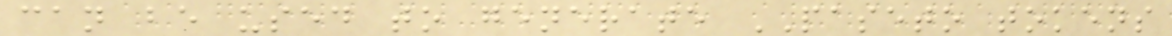can be used to generate PASETO tokens
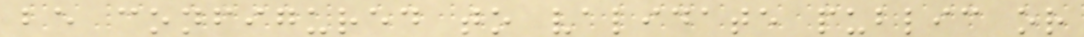be configured to validate public or
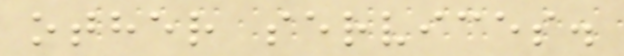other services.
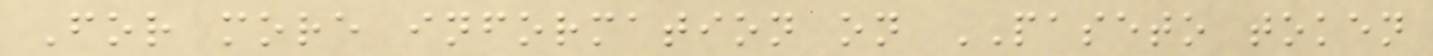For more information on PASETO token
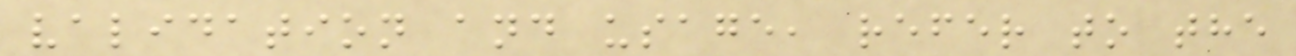validation and usage, refer to the
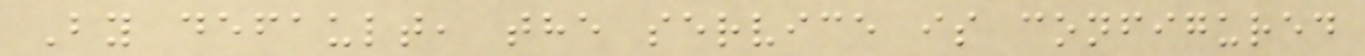By default, the service is configured
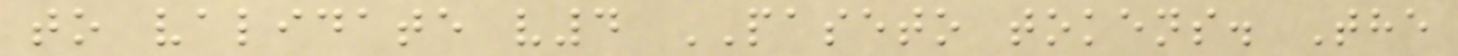to validate v4 PASETO tokens. The
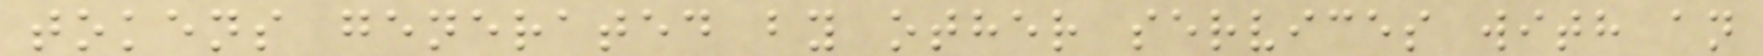tokens generated by other services with an
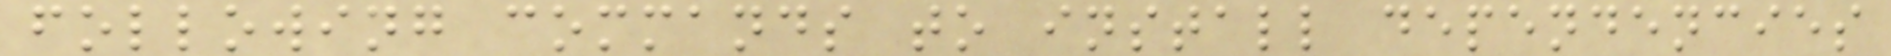following commands to install dependencies
